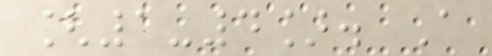[1-4]. A
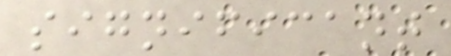significant
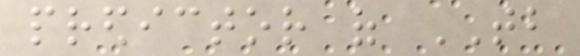predictor of TB
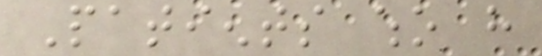Patients who have
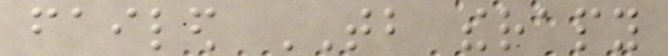failed TB therapy
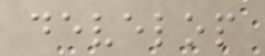develop
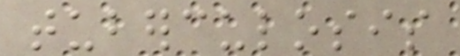tuberculosis
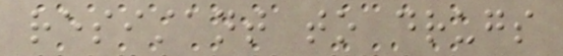resistant to drugs
